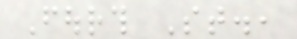Fourth St.,
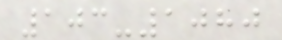103-1080
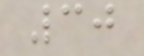30
